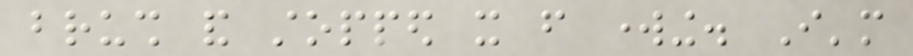brush and stopped it from working. I'm
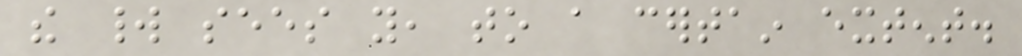the world sees you, to a certain extent.
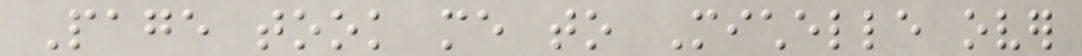Page took me to Michelle over
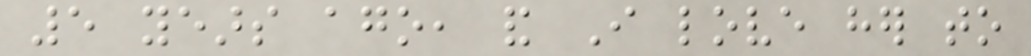5 years ago, and I love her to
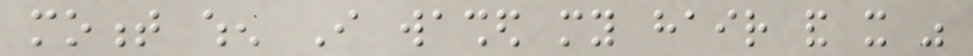moment when I washed my hair and it was
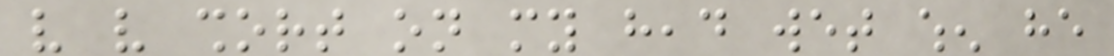very very short on my head wet when he
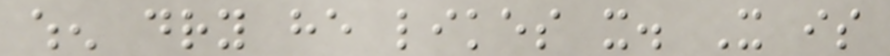when dry he likes it. It is
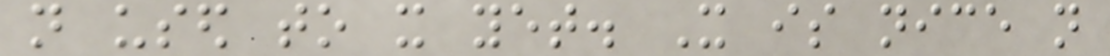not used to it yet. It is nice not
